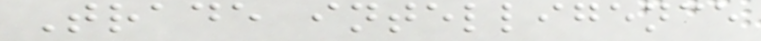Trade intelligence
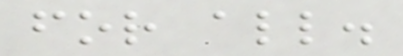for all.
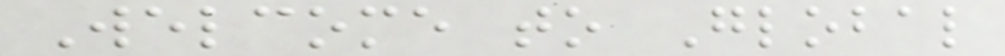Welcome to Global
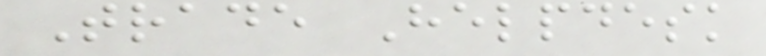Trade Helpdesk
